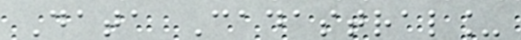Data Cadastral_
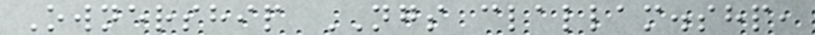Ownership NGS clallam.shp,
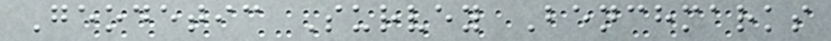Geodetic Survey Benchmarks
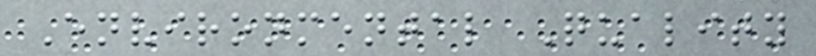Environmental Quality
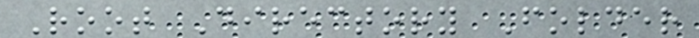Root Directory Folder
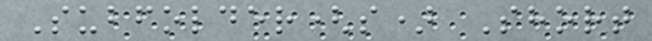Subfolder(s) Short
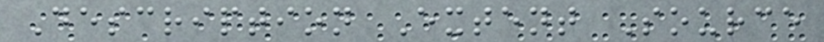Description Extent Source
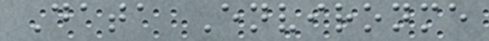Data Environme
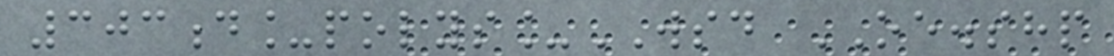303d_polys_WSD OE.shp
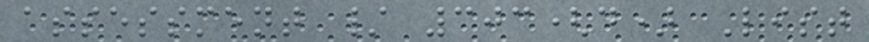assessment / 303(d) List
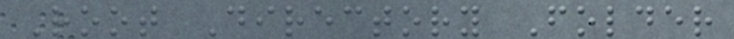Root Directory Folder
